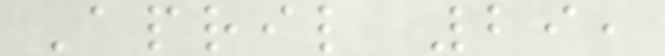April 29,
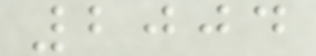2004
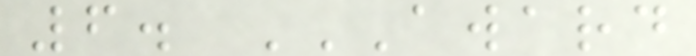6. AWARD
